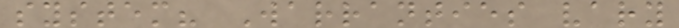system? Warranties vary
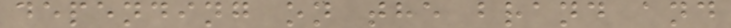depending on the brand and
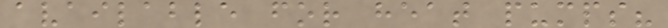available for heat pumps?
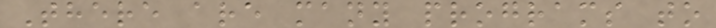There are many programs to
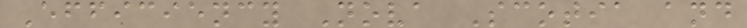Efficiency Nova Scotia and
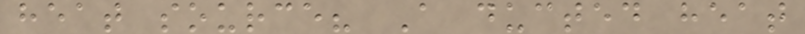heat source? A ducted heat
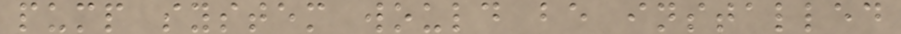pump system would be installed
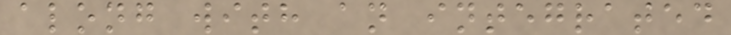along with an integrated
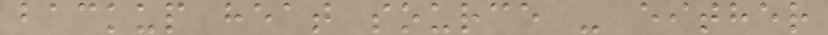backup heat source - either
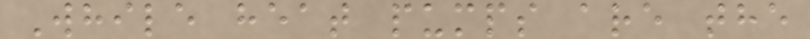While heat pumps are the
